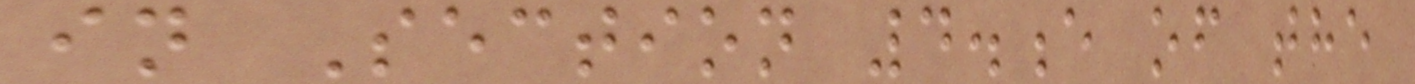in Section 4.e of the
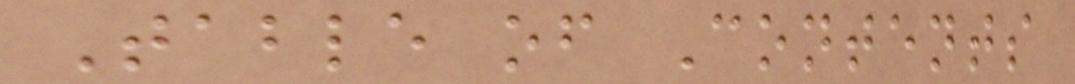Table of Contents
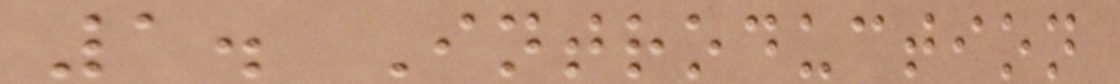1. Introduction
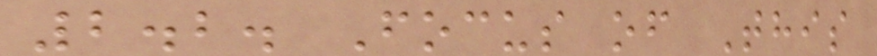2.2. Focus of This
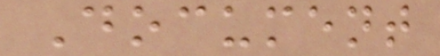Document
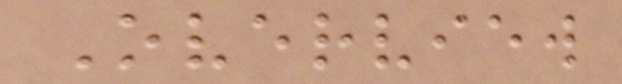Overview
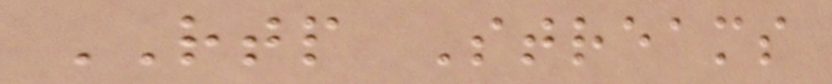RTP Streams
